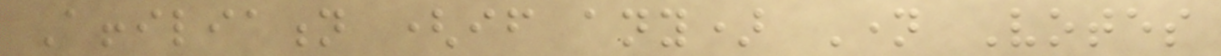Affiliation (if any) Name Votes
